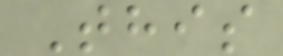This
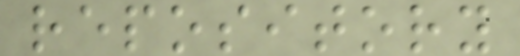repository
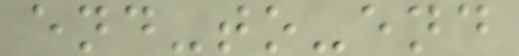end-to-end
